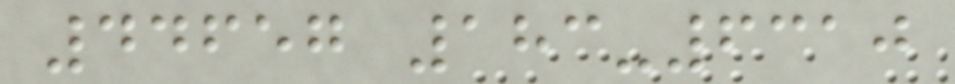44657 183-6310
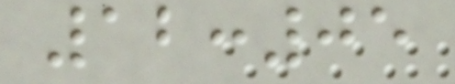12:05
